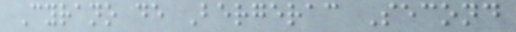Cyrano de Bergerac Second
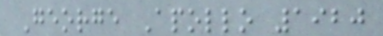George Apollo 1920
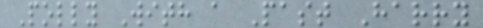Polly With a Past Harry
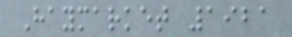Haymarket 1921
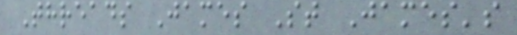Threads James St James's
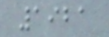1921
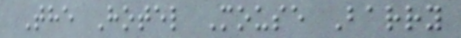The Hotel Mouse Barry
